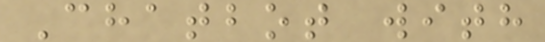Chatbot with
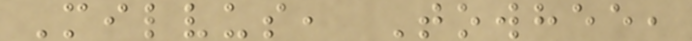Milvus, Towhee,
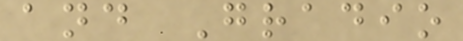and Gradio
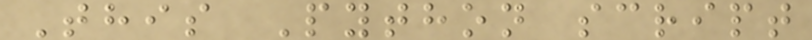This Python script
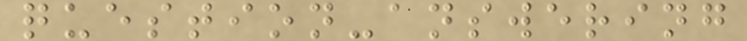question-answering
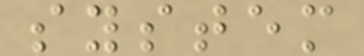system
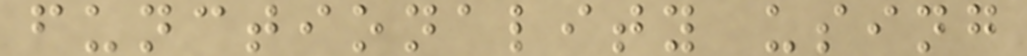functionality using
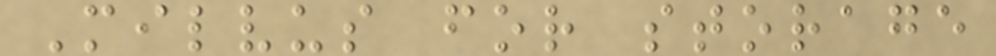Milvus for storage
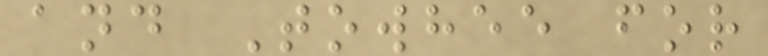and Towhee for
